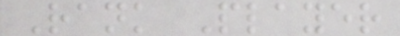Rank Player
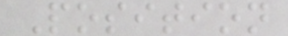Position
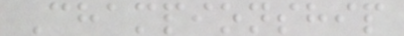Championship
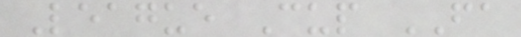League Cup FA
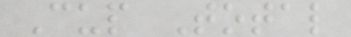Cup Total
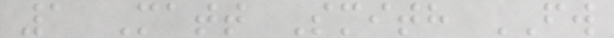1 Matt Smith FW
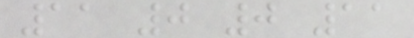11 0 0 11
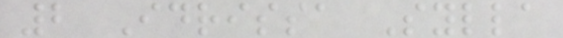2 Idrissa Sylla
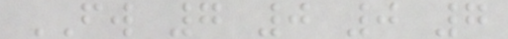FW 7 0 0 7
